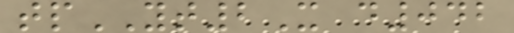tpYT2X d042
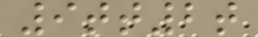9tt2t
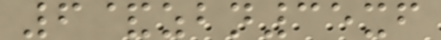6&zbn35xf
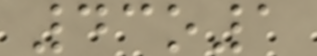43o1
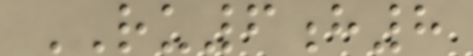RU6h8
